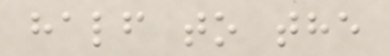half to the
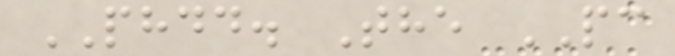PHDD. The PC
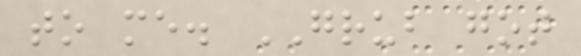to me. GRUB got
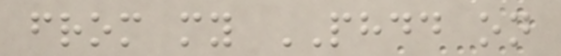from my PHDD on
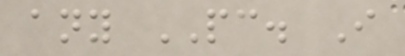any PC. I
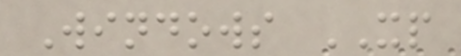Windows XP
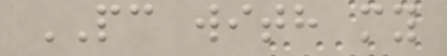PC with my
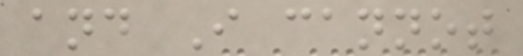and I cannot
